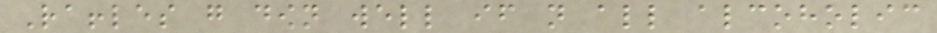Raffles go down well if not all alcoholic
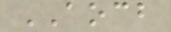AOCB
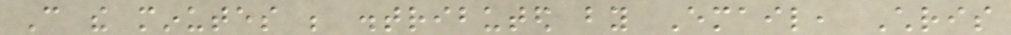Can the minutes be distributed by Email, Chris
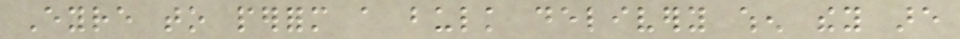Eyre to perform a bulk delivery when they are
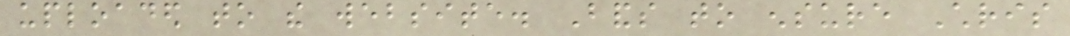uploaded to the website. Bands to ensure Chris
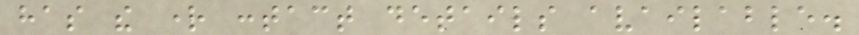has the right contact details available.
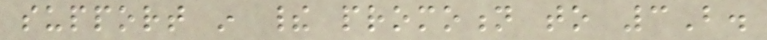support in their promotion to 3B.
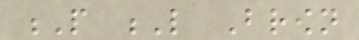P L Brown
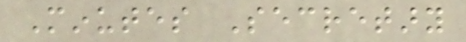Minutes Secretary
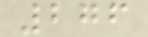276
